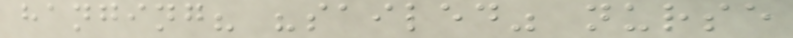hanging? "sailed" nurse
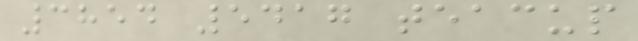3854 5417 teacup
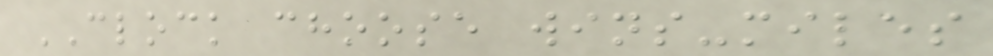CLOCK choose wins-miles
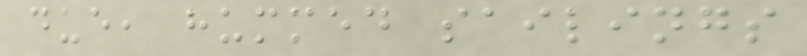due, hummed sailings
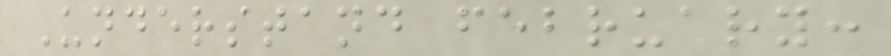Understand february:
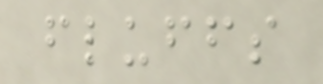fluffs
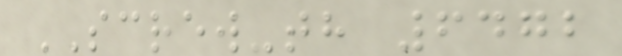SCREW-th 6472
